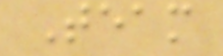Team
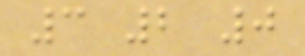3 2 0
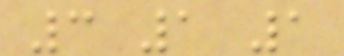3 1 1
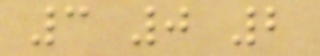3 0 2
